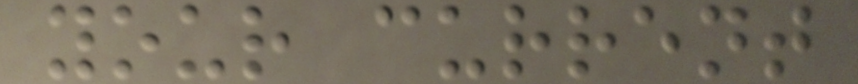your current
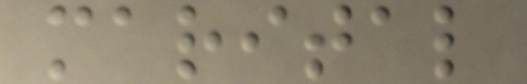marital
